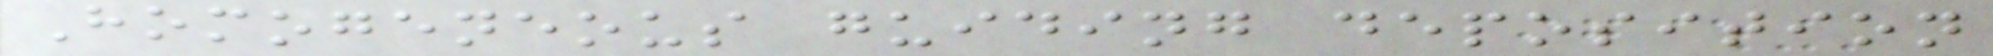Homogeneous guiding deposition
